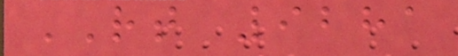RT 9281
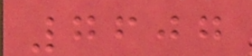7607
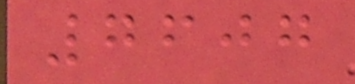7607
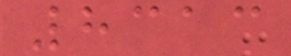8313
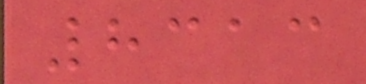8313
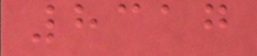8317
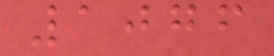1076
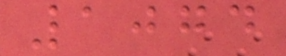1074
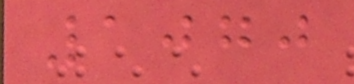1070
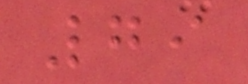79
